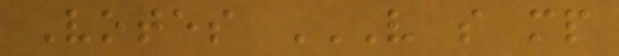Votes V S MP
